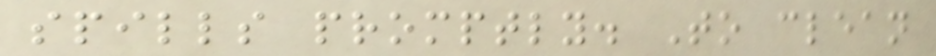spills promptly. To clean
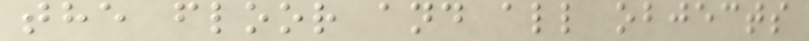the floor and all objects
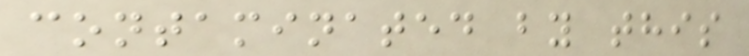contaminated by this
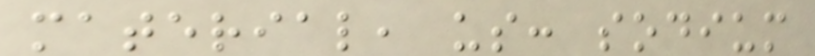material, us: sodium
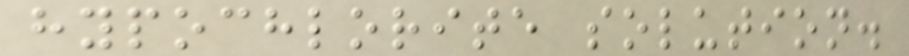hypochlorite solution.
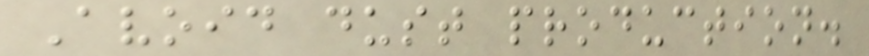Avoid dust production.
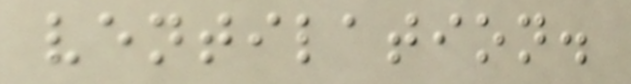ventilation.
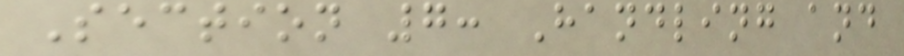Section 7: Handling and
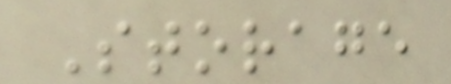Storage
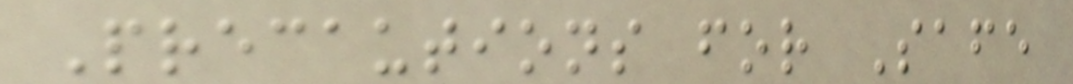Precautions for Safe
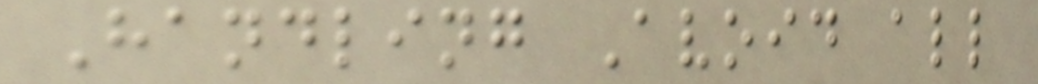Handling Avoid all
